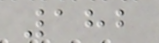182
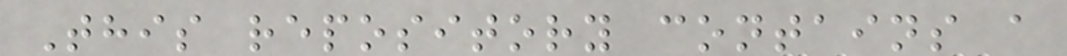This repository contains a
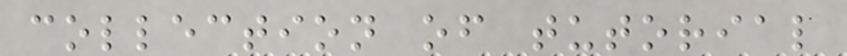collection of tutorial
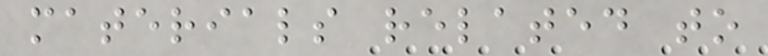materials related to
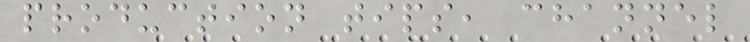production tips, channel
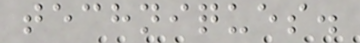techniques.
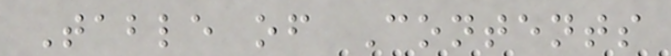Table of Contents
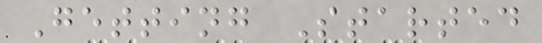Getting Started
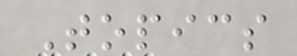Topics
